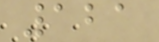121
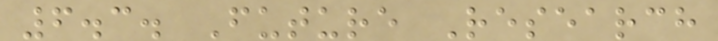6.3. Future Research
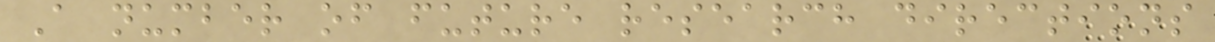A number of future research directions
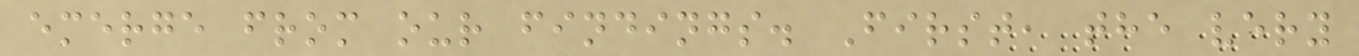emerge from our findings. First, the very
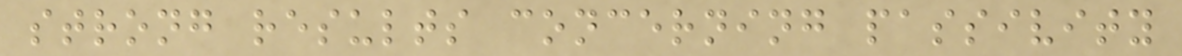strong results concerning passivity
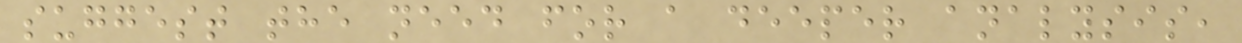suggest the need for a deeper analysis,
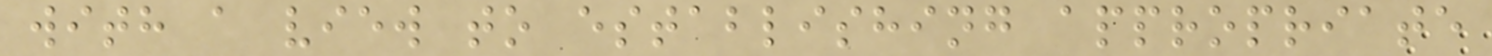with a view to establishing appropriate
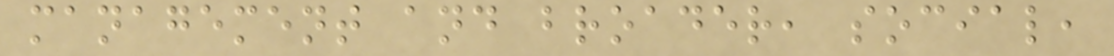management and broader, social,
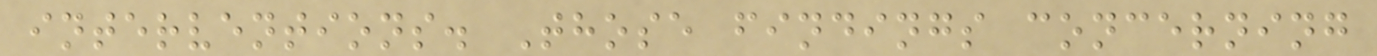interventions. Those findings concerning
